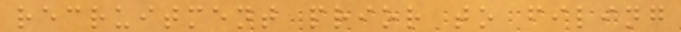recruitment prior to filing
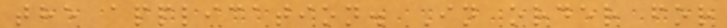the application. In order for
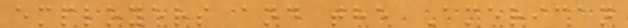employers and the American
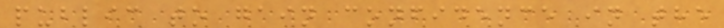public to gain confidence in the
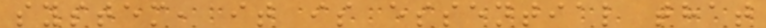system, it is essential that
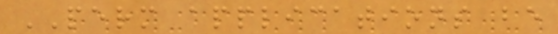PERM applications be
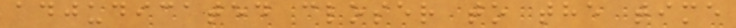adjudicated closer to the time
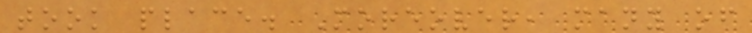took place. Moreover, many of
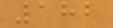182
